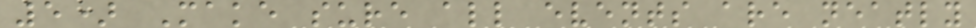5) Make sure all events are neatly
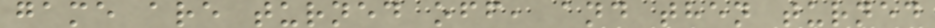game are turned off, and then turned
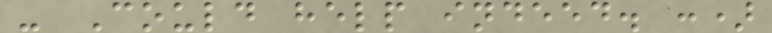- Could help indeed. :)
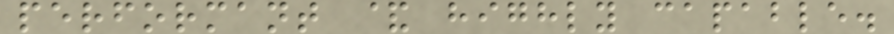performant & highly capable.
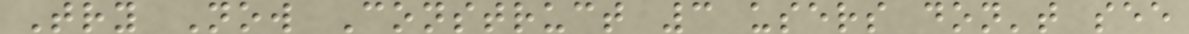Try Now Construct 3 users don't see
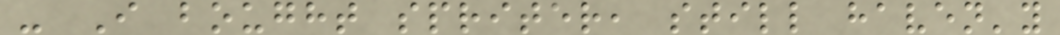- I bought spriter, still haven'y
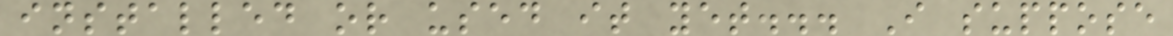installed or used it yet... I suppose
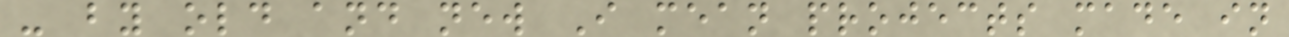- by old and new I mean projects made in
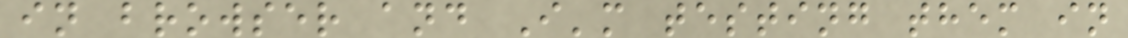in browser and I'm testing them in
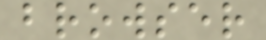browser
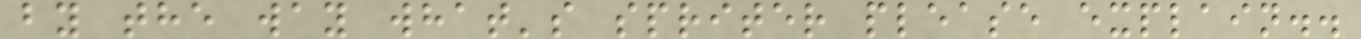by the way what's spriter please explain..
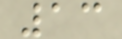13
